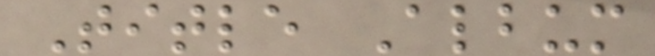Title Album
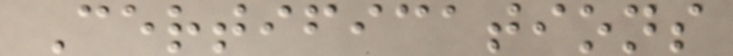Certifications
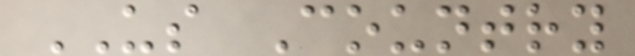US Country
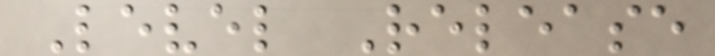Level Release
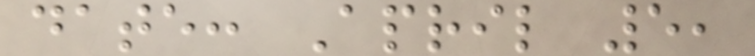date: April 5,
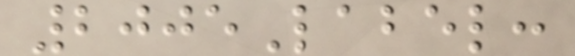2005Label:
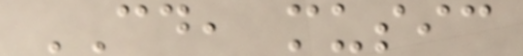CD, music
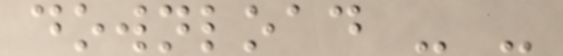download - -
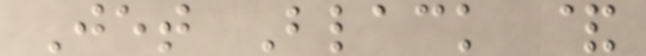Jet Black &
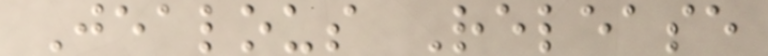Jealous Release
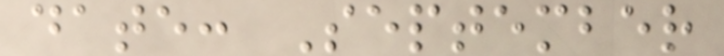date: September
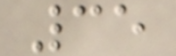35
